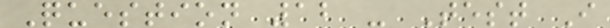Question 12 - Test I
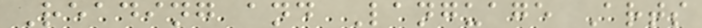Reading and Language Arts
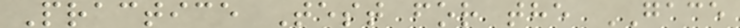Practice Test for the GACE
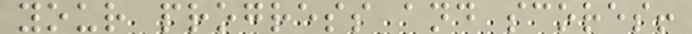your progress and scores!
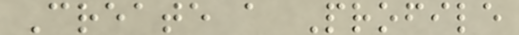Create a Profile
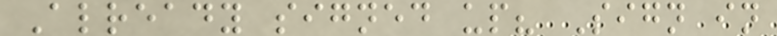Already signed up? Sign in
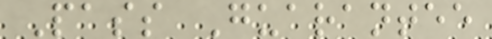Pass Guarantee
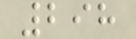298
